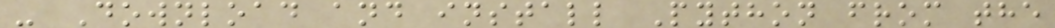- Download and install Python from the
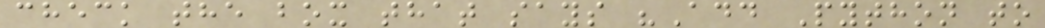check the box that says "Add Python to
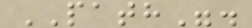PATH".
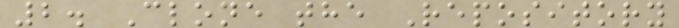2. Clone the Repository
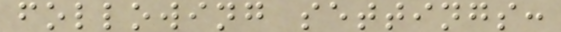following settings:
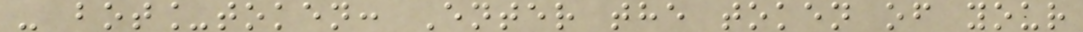- bot_token: Enter the token of your
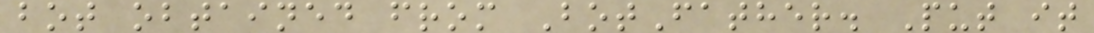bot obtained from BotFather. Put it
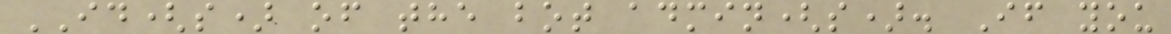ID(s) of the bot admin(s). If you
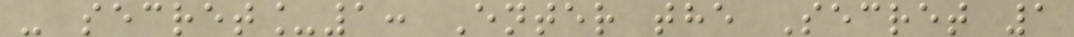- secret_1: Enter the Secret 1
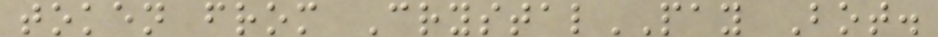token from CrystalPAY Bot.
